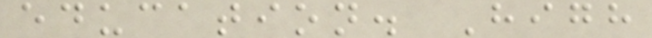education. High
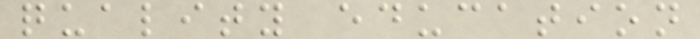quality education
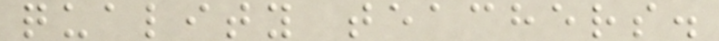quality teachers.
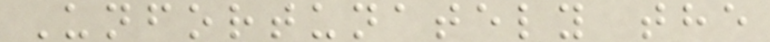Unfortunately the
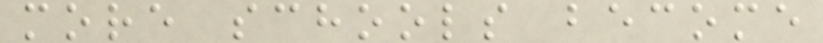more schools become
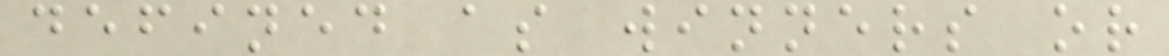defined as winners or
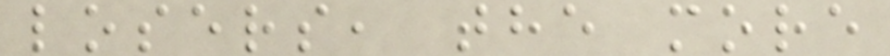losers, the more
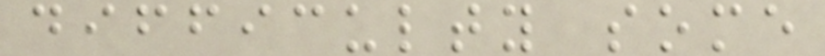difficulty some
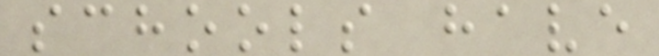schools have
